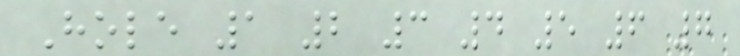Hole 1 2 3 4 5 6 7
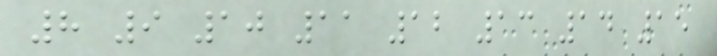8 9 10 11 12 13 14 15
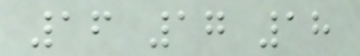16 17 18
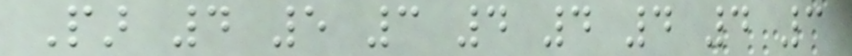Par 4 5 3 4 4 4 4 3
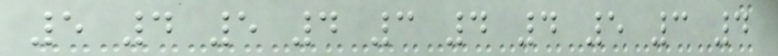5 4 5 4 3 4 4 5 3 4
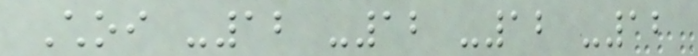Choi -12 -12 -12 -12
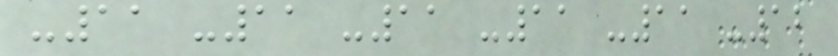-11 -11 -11 -11 -11 -12
